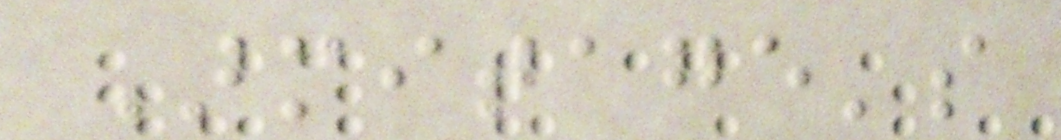Armitage's
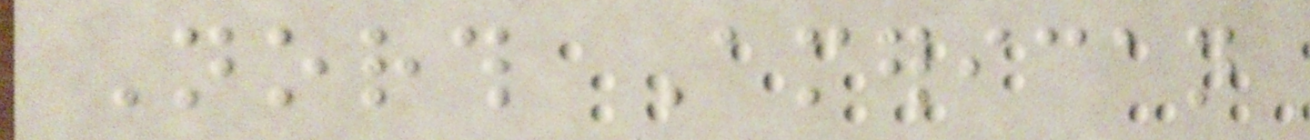North American
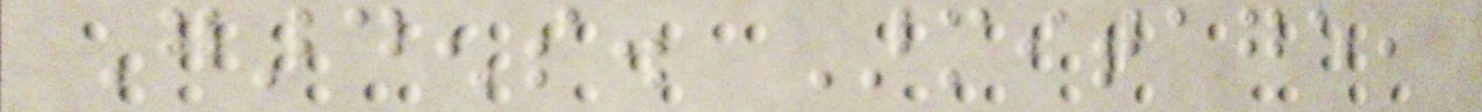Gardens. Armitage,
